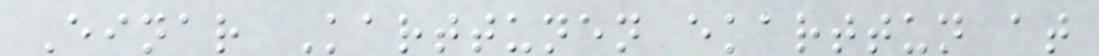Einar Karttunen ekarttun at
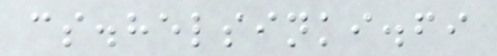cs.helsinki.fi
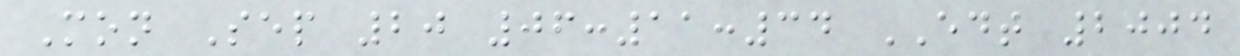Mon Sep 20 06:11:34 EDT 2004
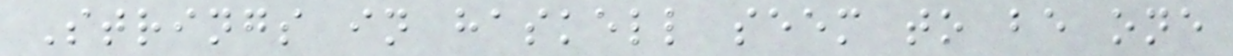Strings in haskell seem to be one
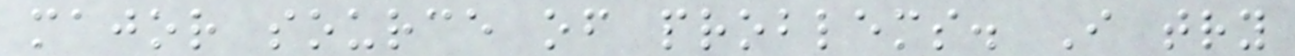major source of problems. I try
